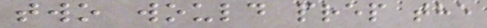two would prep the
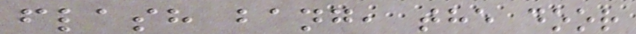flash bang, the door
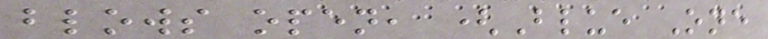blows open, (Blue One
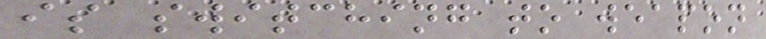is switching to weapon
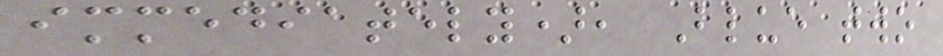immediately), Blue two
